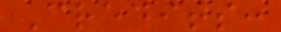Credits:
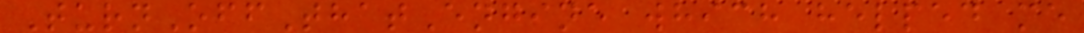TurnOffThatEngine which helped me
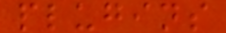plugins
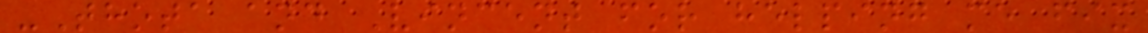-Thota and Vincent for helping me fix
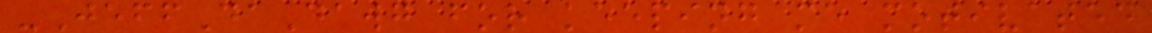-JeffDaDawg for keeping me motivated
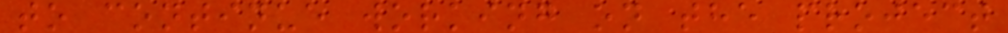to continue working on the project
